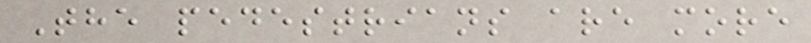The pedestrians are more
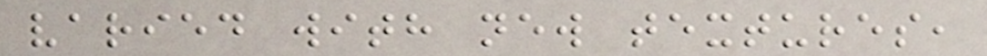varied with new textures,
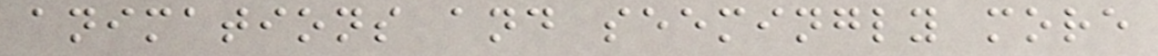animations and seemingly more
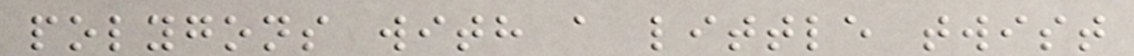polygons with a little twist
